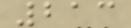213
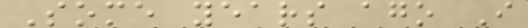Some years ago I
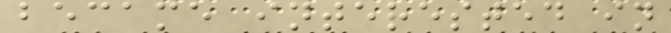became interested in
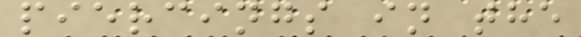piercings in the
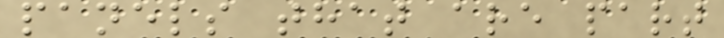panels that are part
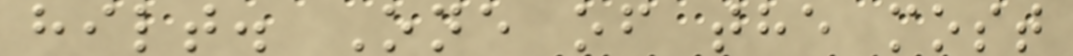hilt. One of the most
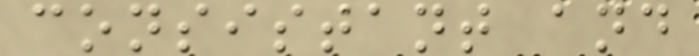consistant and
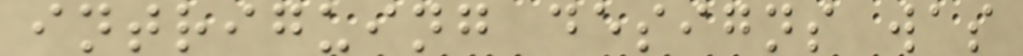intriguing designs was
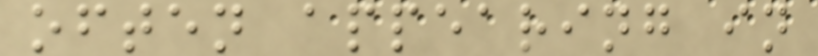often appearing in
